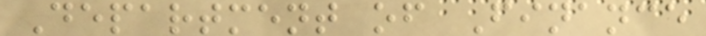Department of Finance
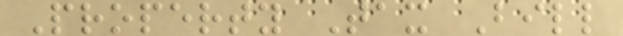Property Tax Bill
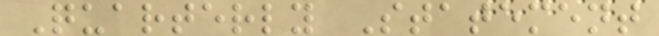Quarterly Statement
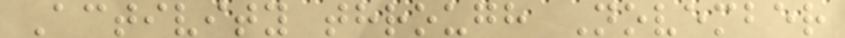Activity through November
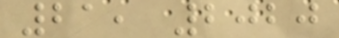21, 2020
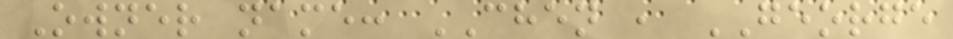Owner name: CHEN , GEORGE
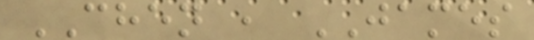CHEN , JAMES
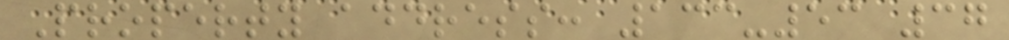Property address: 133-53 37
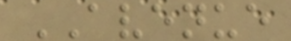AVENUE
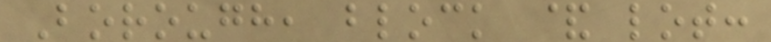Borough, block & lot:
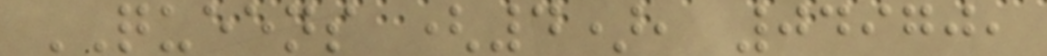QUEENS (4), 04970,
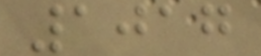1017
